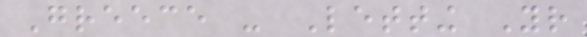Greece - Letting Your
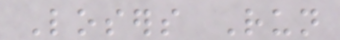Losers Run
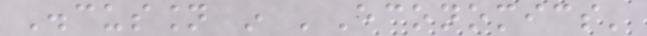Discussion in 'Economics'
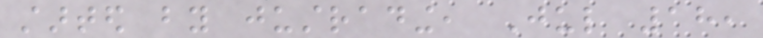started by justrading, Jul 18,
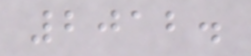2012.
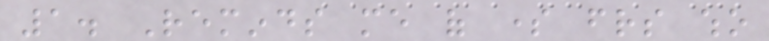1. Reminds me of some friends who
